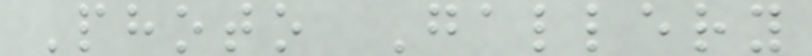Photo Gallery
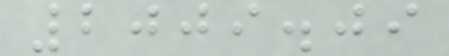2009.09
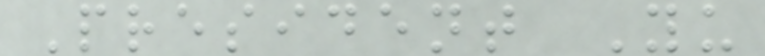President Yu
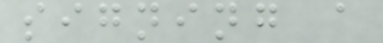signing a
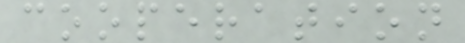cooperation
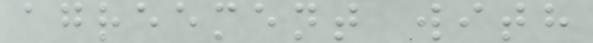agreement with
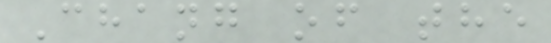Chang of the
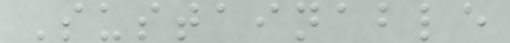Sustainable
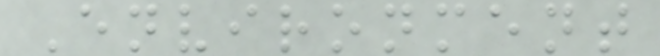Environment
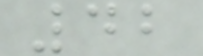42
